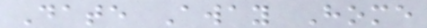Date Away Home
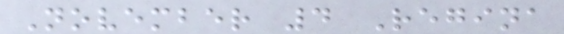November 4 Regina
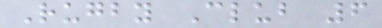Rugby Club 6
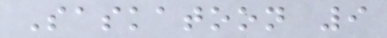Saskatoon 9
